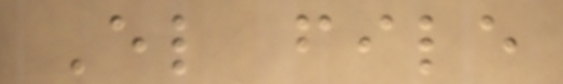El file
